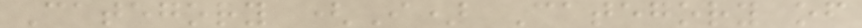Category (I) Category of
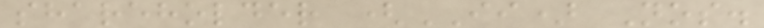shareholder (II) Nos.
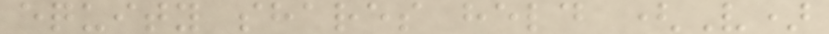equity shares held (V)
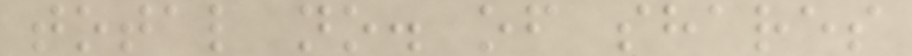total no. of shares
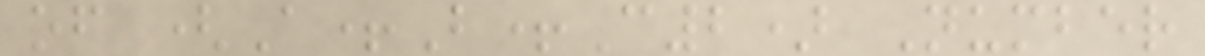of (A+B+C2) Number
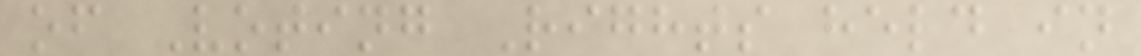of Voting Rights held in
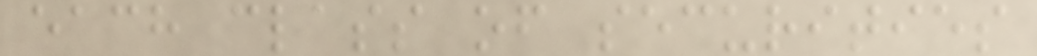each class of securities
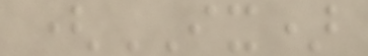(IX)
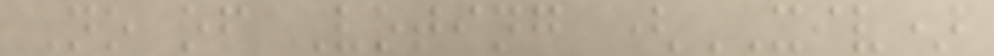No of Voting (XIV)
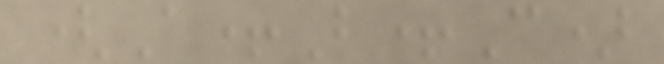(A+B+C)
